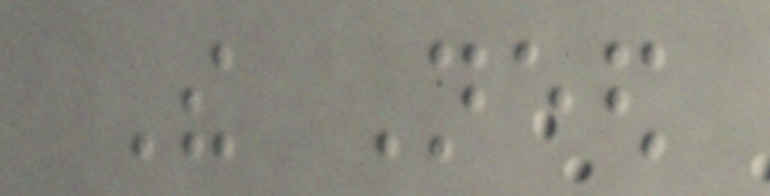The Need
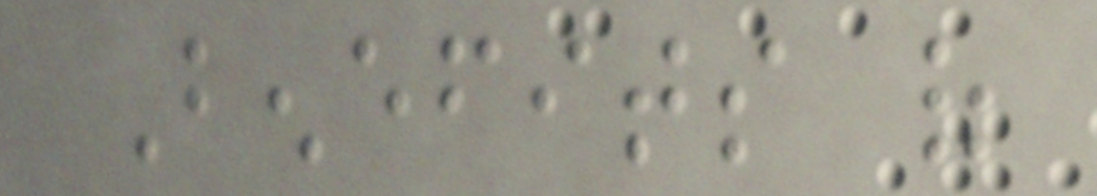Benefits of
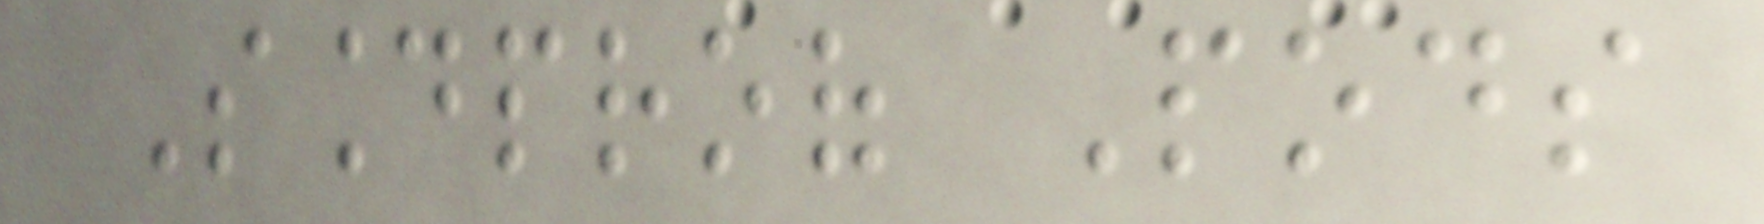Soundproof Pods
